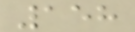158
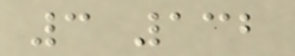3 132
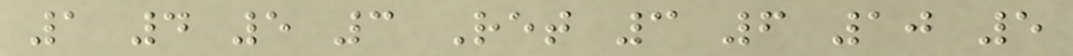1 4 5 3 Ret 3 6 10 5
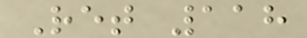Ret 118
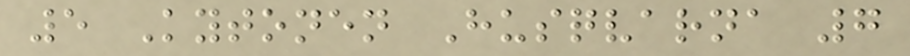5 Kytonen Husqvarna 7
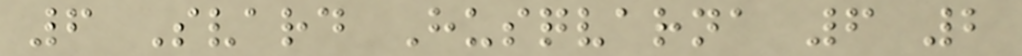6 Svard Husqvarna 6 2
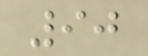90
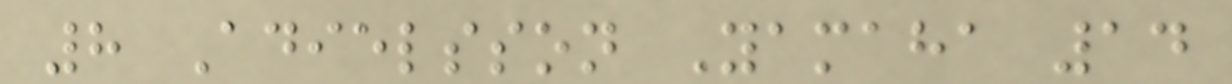8 Adielsson Yamaha 14
